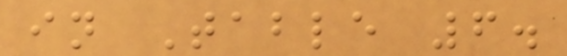in Table 6.
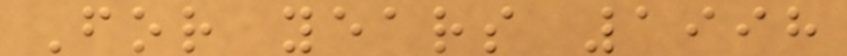For years 1998
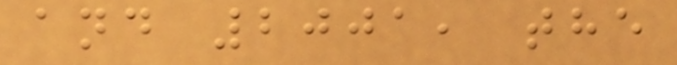and 2001, the
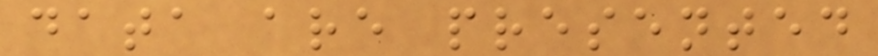data are presented
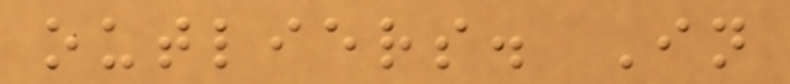outliers. In
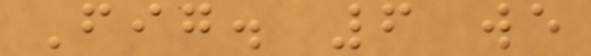Fig. 6 we
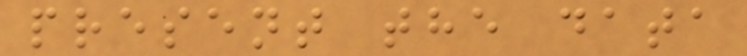present the data
